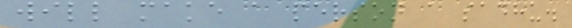will make a person a sadhu.
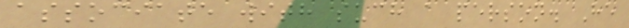associate with such a person. He
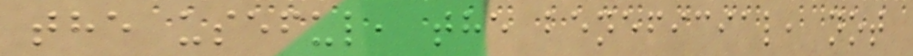the useful, the beneficial, not
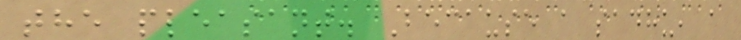the pleasant. Because a sadhu, a
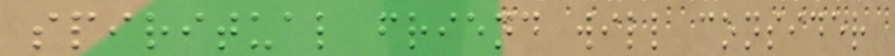spiritual friend will consider
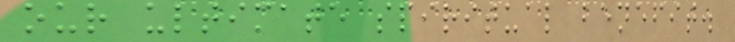our ultimate spiritual benefit.
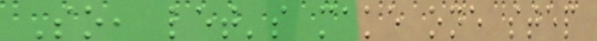So, let's make one step
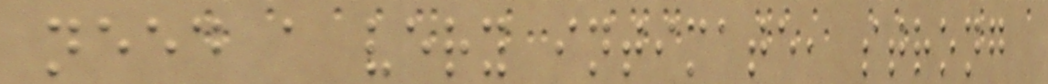need a very intimate, strong
